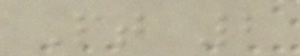Pt 2
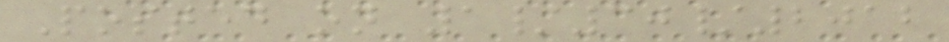Posted on 1/30/2012
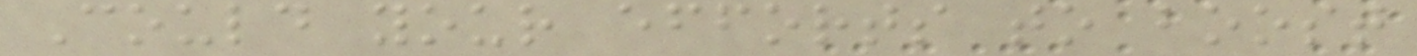Could your efforts to boost
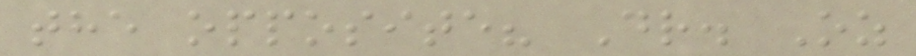the opposite? Dr. Oz
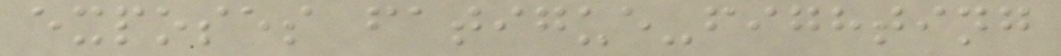exposes fatigue-fighting
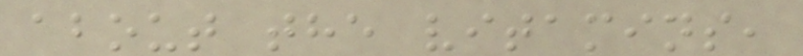about the vitamins,
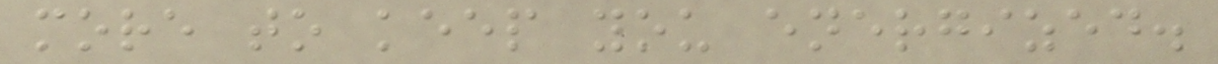more to keep you energized.
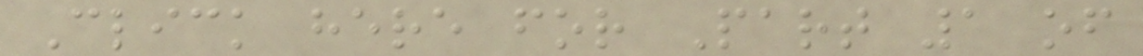Click here for Part 1 of
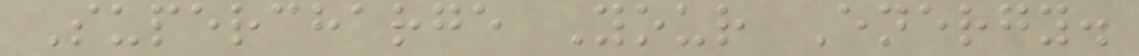Supercharge Your Energy.
